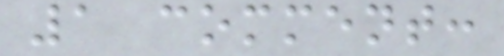1 comment:
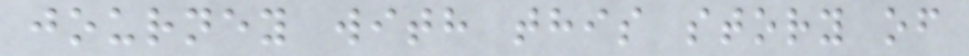journey with this story of
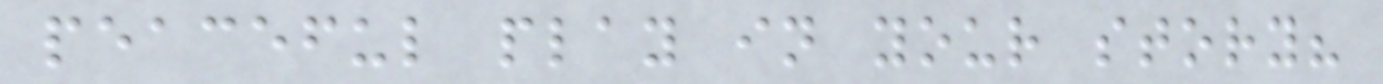peaceful play in your story?
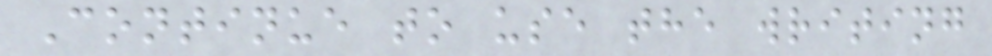Continue to use the writing
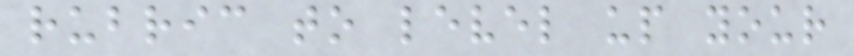rubric to level up your
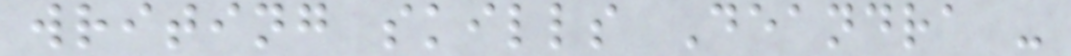writing skills Deandra -
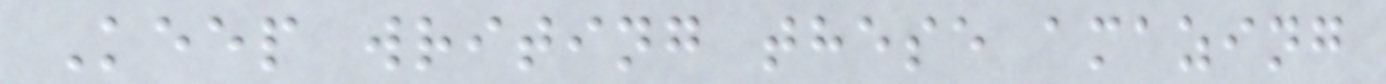Keep writing these amazing
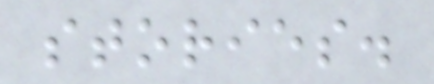stories.
